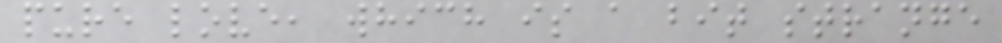pure love, which is a bit strange
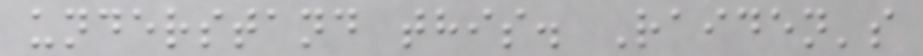understand this. Raiden's
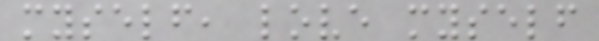myself, love myself
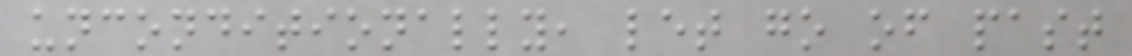unconditionally, let go of past
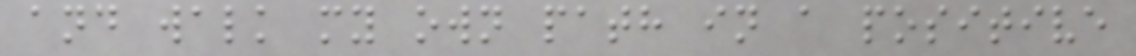and walk my own path in a positive
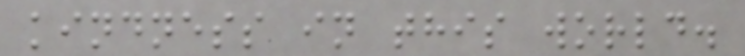kindness in this world.
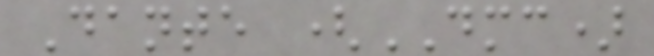Dante (DMC)
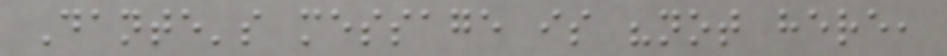Dante's message is "not here,
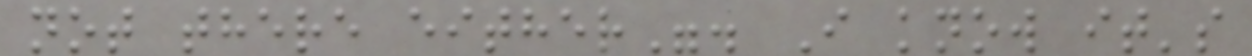not there either". I know it's
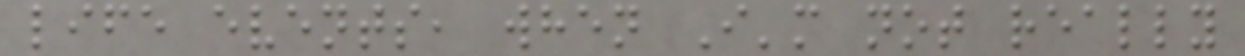life events, when I'm not really
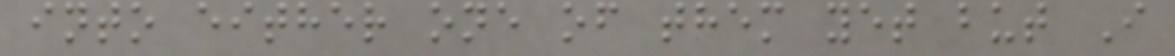into either one of them yet but I
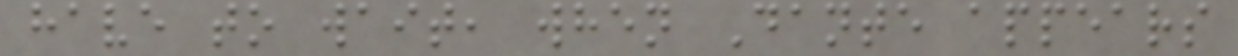have to wait, when Dante appears
